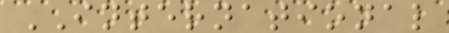INTERNATIONAL
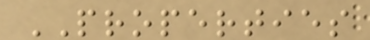PROPERTIES
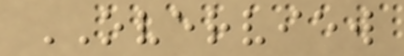OVERVIEW
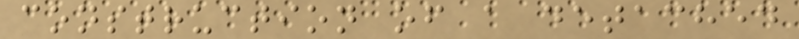construction of a detached
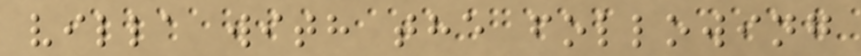villa with the following
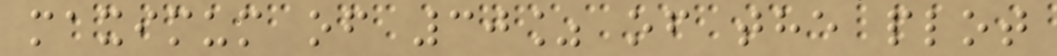maximum of 30% of the plot
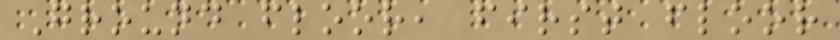Ground floor, first floor
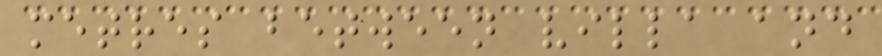metres between villa and
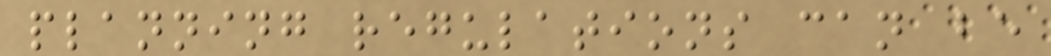planning regulations can be
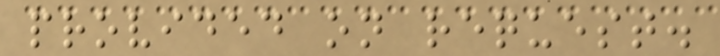provided on request.
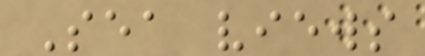Sea views
